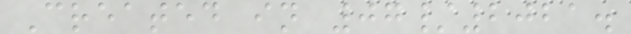Created in 07/2021.
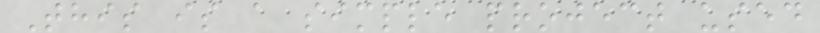This is a simple project used
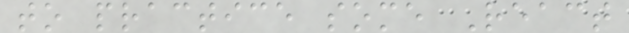to practice some React
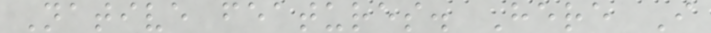Native features. Here I
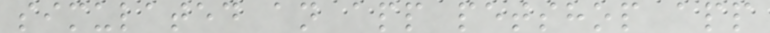simulated an app petshop app
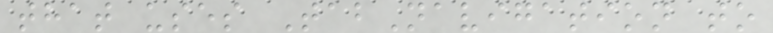that uses TabNavigation to
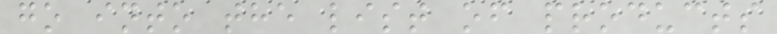go into the list of products
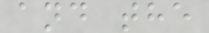and the
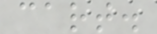cart.
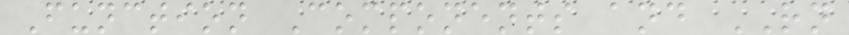Function Components and RN
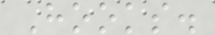Hooks.
